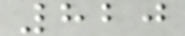820
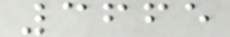3665
